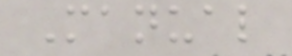Manual
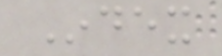Index
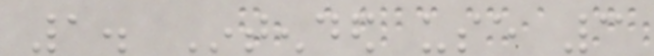1. Intended use 3
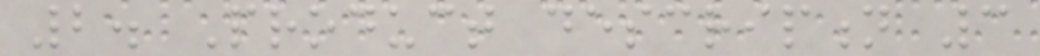2. Product description 3
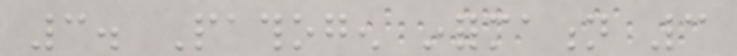3. Pathogen information 3
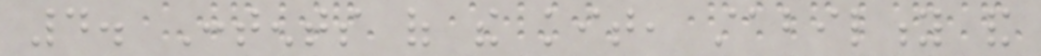4. Contents of the kit, stability and
